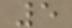5
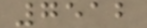7512
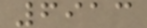6913
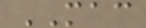MAC
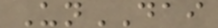UnDAI
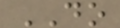DO
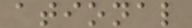ational
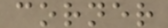corner
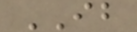IB
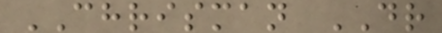CHRISMAN DR
